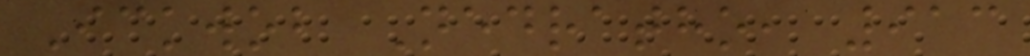Ickwob Nedratho, 913
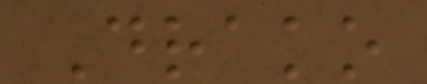Drako
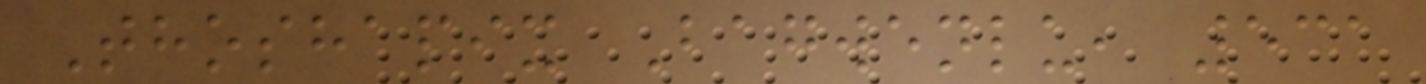Thoshapix Bagwenlu, 531
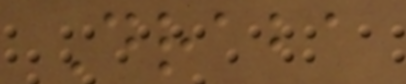Draba
